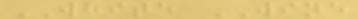WHITE WINE
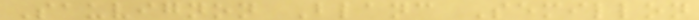Sauvignon Blanc Semillon
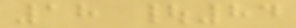18 |84
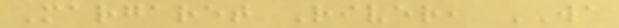Margaret River, WA
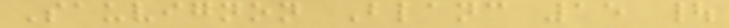Sauvignon Blanc 15 |
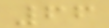66
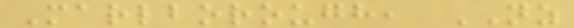Marlborough, NZ
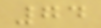74
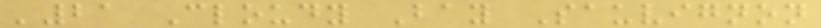'21 Cloudy Bay Sauvignon
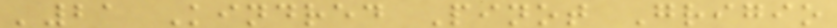'21 Kindred Pinot Grigio
